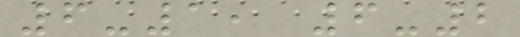6-1, 6-2
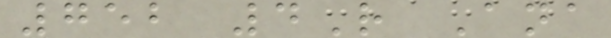752 4R Ana
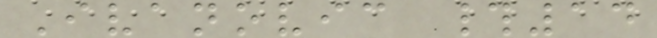Ivanovic #14
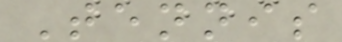Tennis
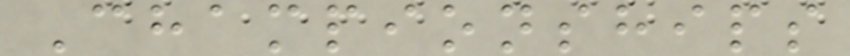Championships
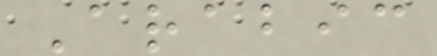Arabic
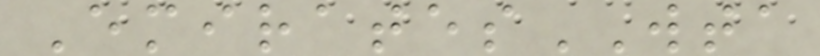EmiratesWTA
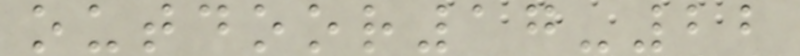outdoor17-22
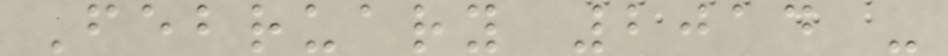February 2014 -
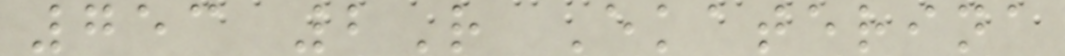753 2R Ekaterina
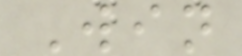Win
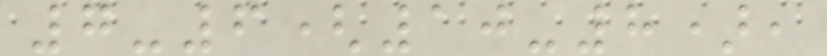7-6(10-8),
